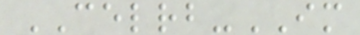CELRB-IM
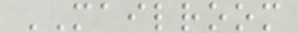MAILROOM
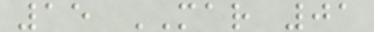15 MAR 01
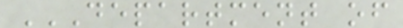DEPARTMENT OF
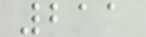211
